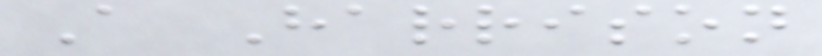A Harrison
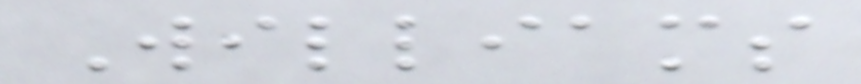Williams
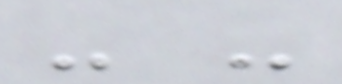- -
